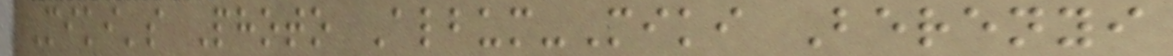Miki's Photo Album-Miki Berenyi
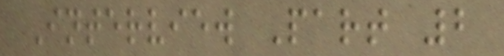Interview Part 2
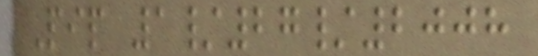Pip 1/27/2008
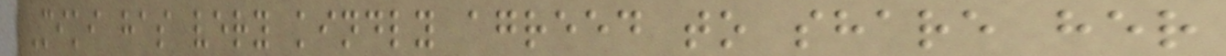Miki has very kindly agreed to share her
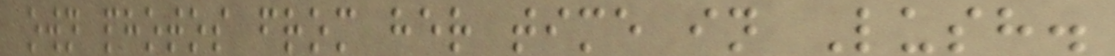own photos from her time in Lush.
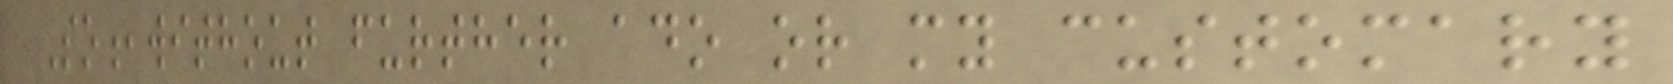So,without further ado or my customary
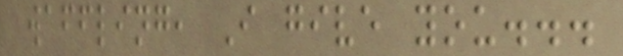waffling, I give you...
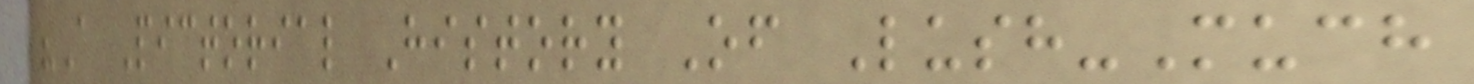"A Pictorial History Of Lush-Much
